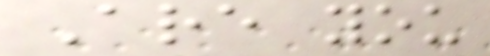Are you
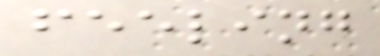feeling
